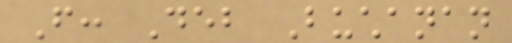From: Deb Buchanan
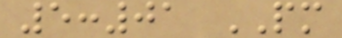5:01 PM
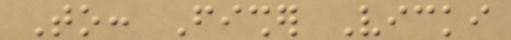To: Fisher Vicki
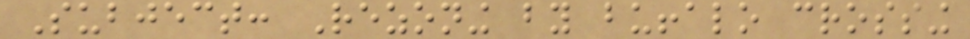Subject: Rezoning by buffalo crossing
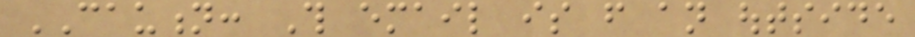CAUTION: This email is from an outside
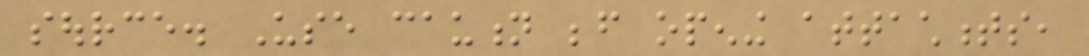source. Use caution before opening attachments,
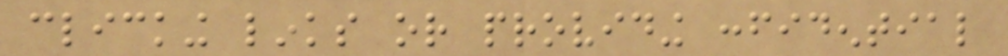clicking links or providing confidential
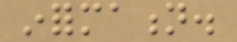information.
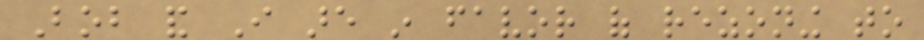Bob and I are in favor of rezoning to
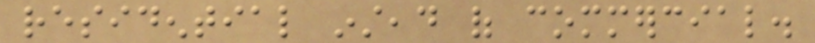residential instead of commercial.
